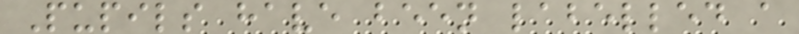Pupils have been labelled a
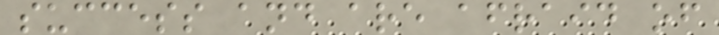success and are afraid of
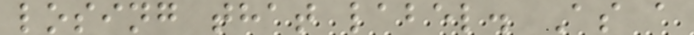losing that label. As a
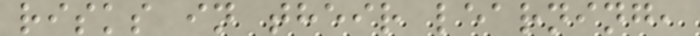risks in their learning,
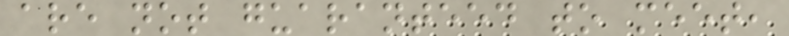are not guaranteed to meet,
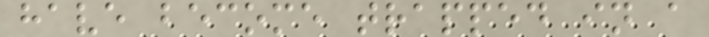have become trapped in a
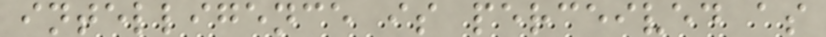intelligence is perceived as
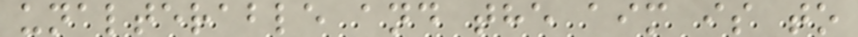unalterable and the aim is to
